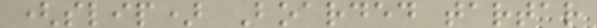(slip) Boarded tartar
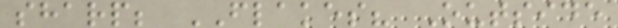sharp; FLAKES? Outside
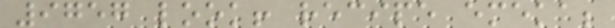9757 look! recipe emeka;
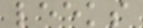leeks
